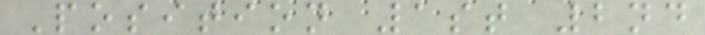Position 1st 2nd
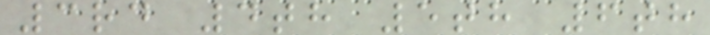3rd 4th 5th 6th
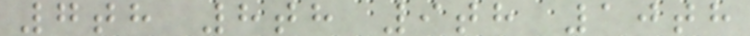7th 8th 9th 10th
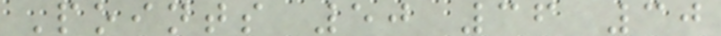Points 50 36 30
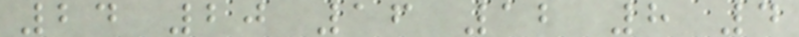24 20 16 12 8 4
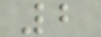2
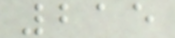215
